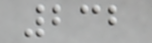232
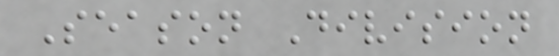Season Division
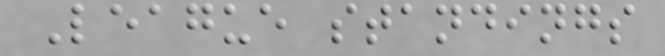League standings
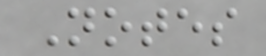Notes
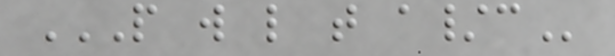P W L T A/C
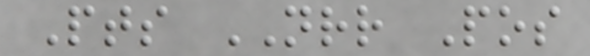Pts NRR Pos
